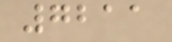7211
